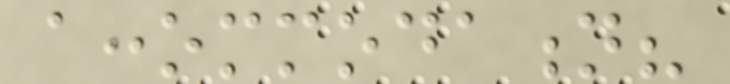accommodation?
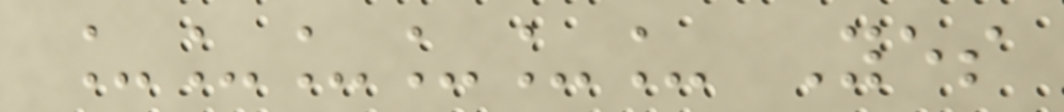______ Yes
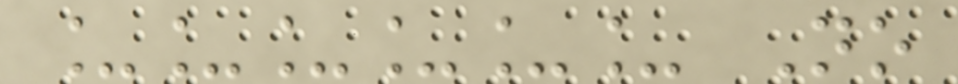______ No
